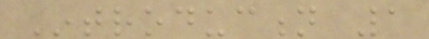Introduction 1
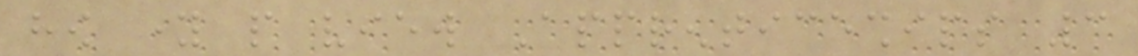how young people view Apprenticeships 3
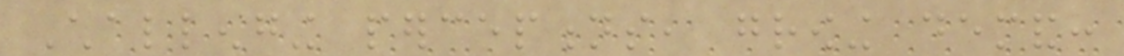Challenging perceptions, growing demand:
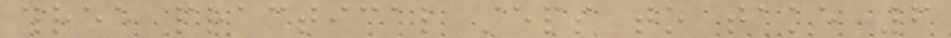three practical steps to take 6
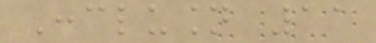Conclusion 11
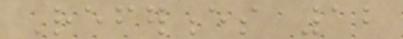References 12
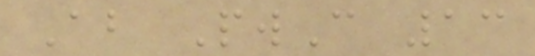About PwC 13
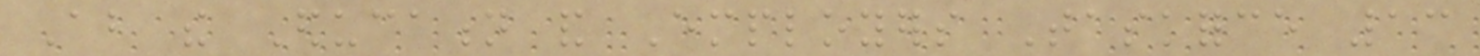About the Education and Employers Taskforce 13
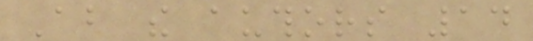About the authors 14
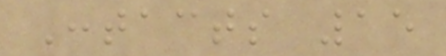Contacts 15
